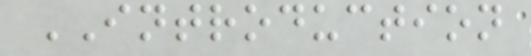INTRODUCTION
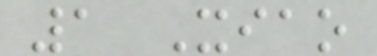1 Xiao
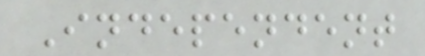Independent
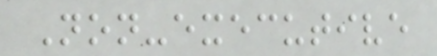Non-executive
